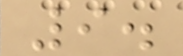9.
